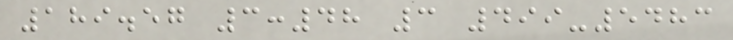189.57 3:48 3 499-5483
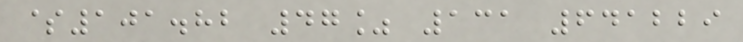$101.82 47% 131 641229
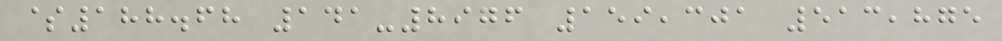$188.68 141-8976 159,301 513,875
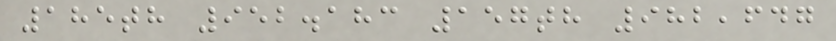185th 952.183 157th 982,647
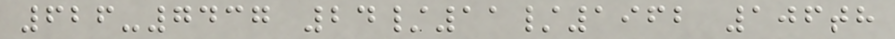626-7437 24/11/1962 106th
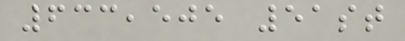633,505 51st
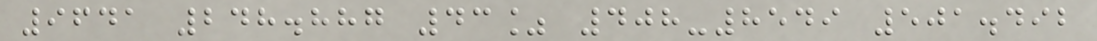9641 248.887 43% 408-8549 501.492
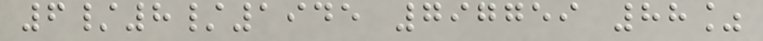6/8/1945 797759 88%
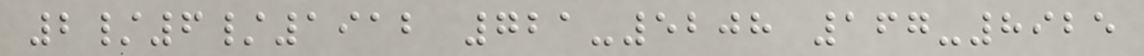2/6/1912 721-5208 167-8925
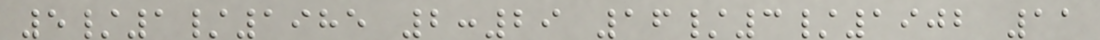5/1/1985 2:29 16/3/1902 11
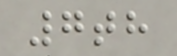7th
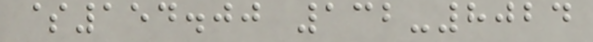$154.00 132-8024
